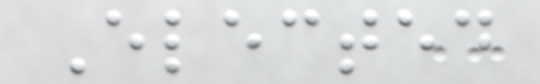Elected
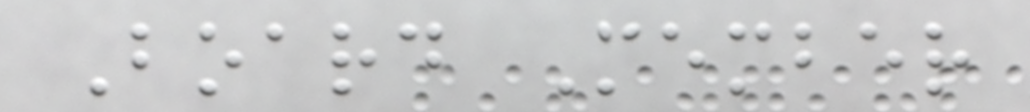Board Member
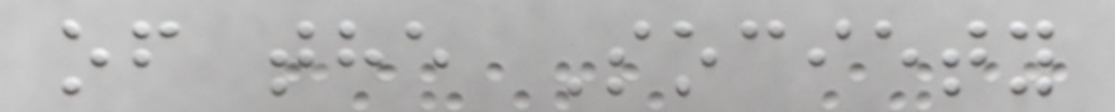of the Society
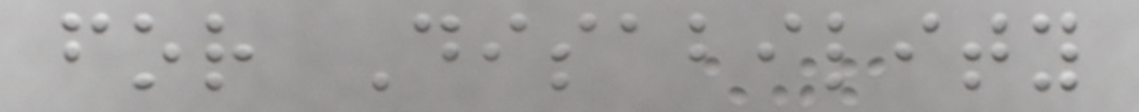for Disability
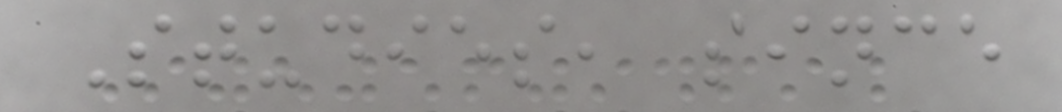Studies, since
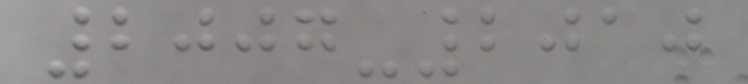2007-2010
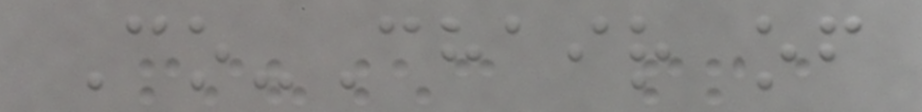Co-Chair of
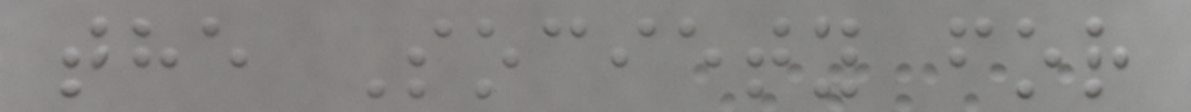the Society for
